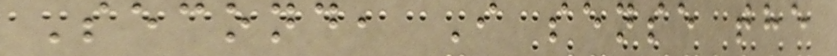Second, I sense the
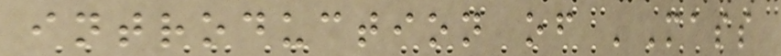introduction of 'Mass
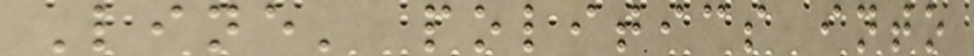Line' politics into
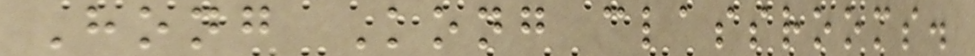Hong Kong classrooms.
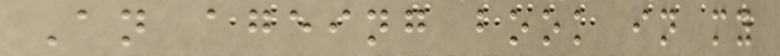An ageing book in my
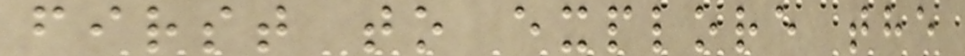first to explore the
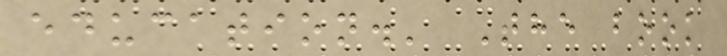education.' The book
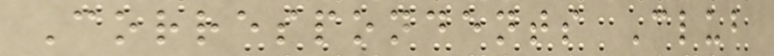Correspondents Club
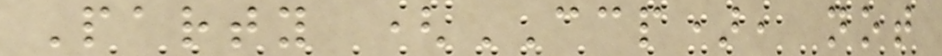Party (CCP), not
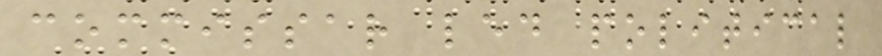commissar led political
